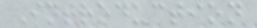Introduction
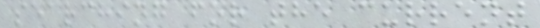searching for the current
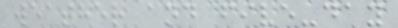weather and five-day
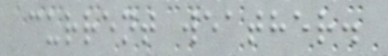current weather.
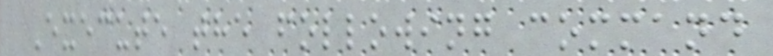Execute the following command
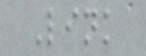Link
